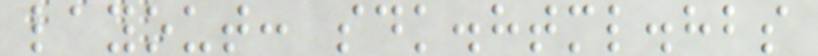layout: sdk.html.hbs
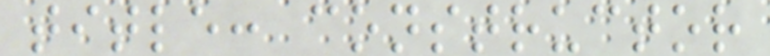title: constructor
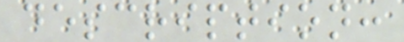description:
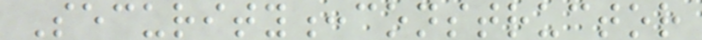Security:constructor
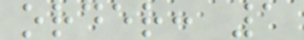order: 1
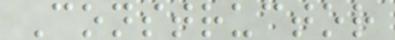Constructor
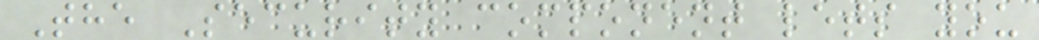The Security component lets you
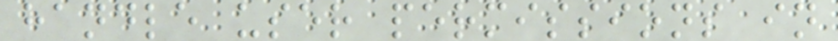handle user permissions in
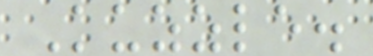Kuzzle.
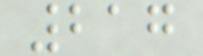217
